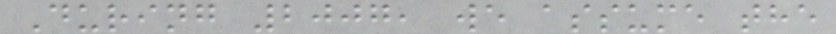During 2007, we assume the
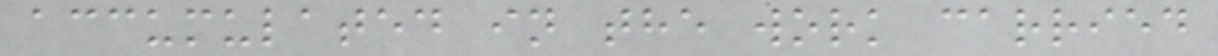accumulated in the work carried
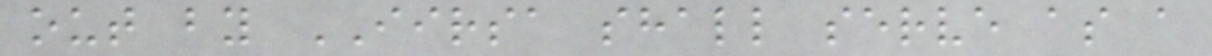out by IIRSA shall serve as a
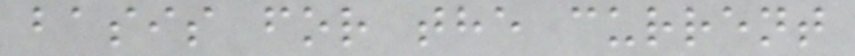basis for the current
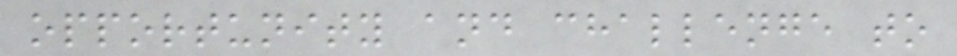opportunity and challenge to
